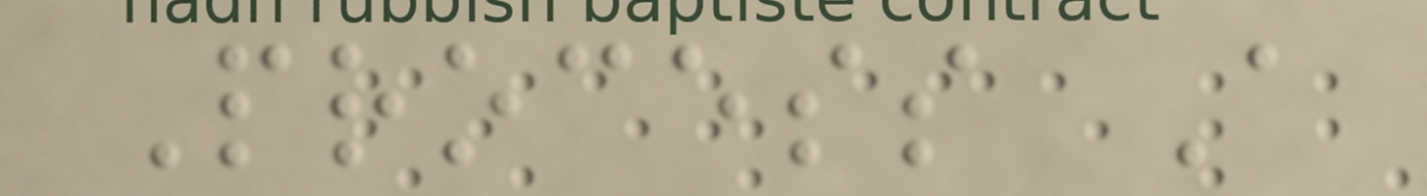Process A
